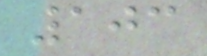103
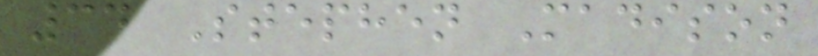34 Stephen Madison
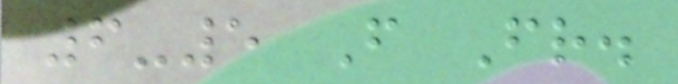6-5 F Fr.
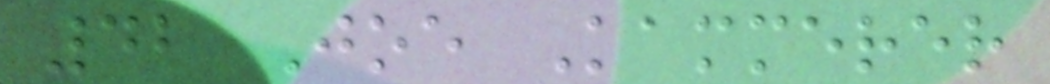42 Joe Kammerer
